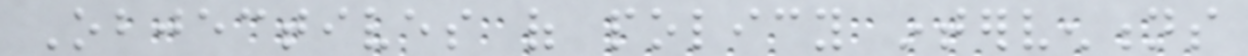Objectives of policy interventions
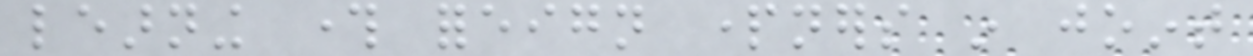learning through foreign partners in joint
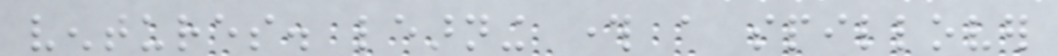ventures. learning through a spillover
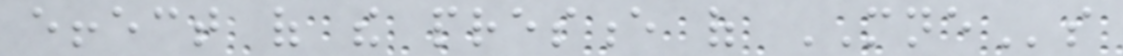effect of the presence of MNEs
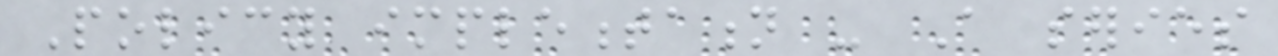Policy implementation - A series
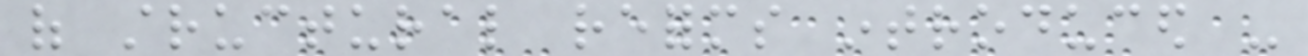of structural reforms introduced -
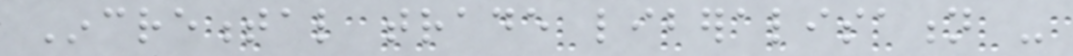Incremental trade liberalisation -
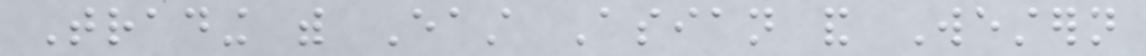Trading with East Asian and Western
